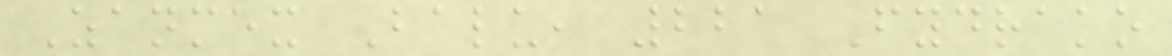Zanmex Balu, 221 Fydrako
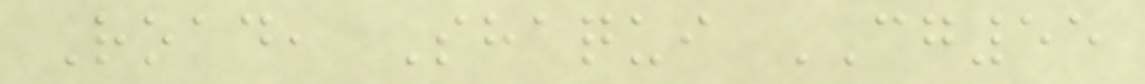Road, Shaqui CG55
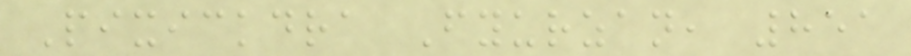Pixickdra Fyurzan, 851
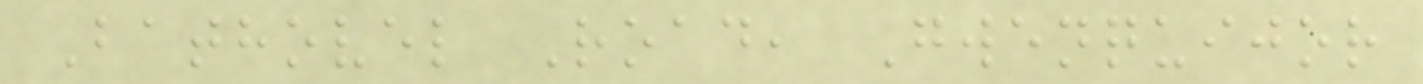Bathovel Road, Gwenquijor
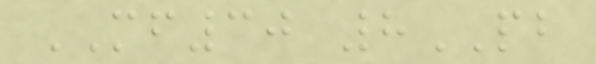MF30 8PB
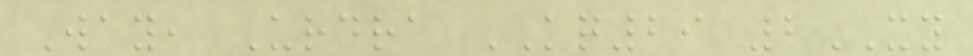Way, Urdra KQ29 2XY
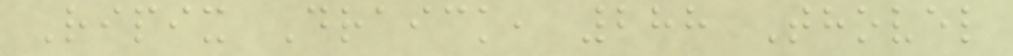Ripix Draick, 288 Thovel
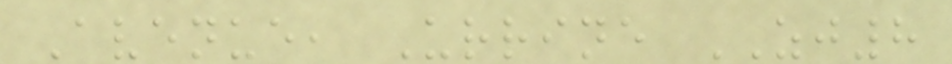Avenue, Urrine ZJ8
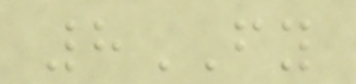8FY
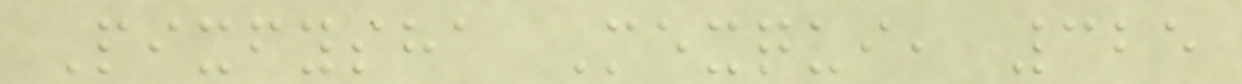Pixfysha Mexqui, 325
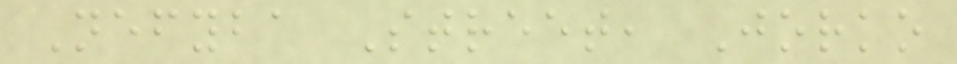Nefyba Street, Jorko
